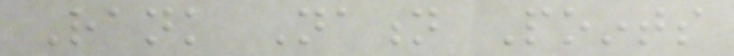Rank Nation Points
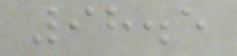98.5
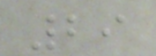29
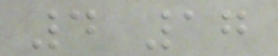4 17
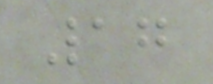17
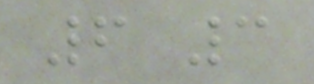6 3
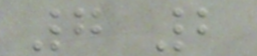7 2
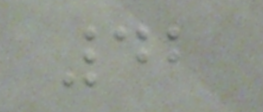42
